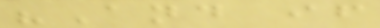"And if
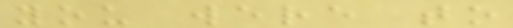you were to
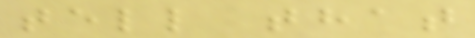tell that
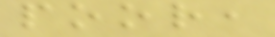poor,
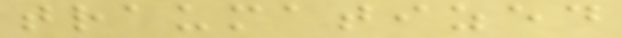traumatized
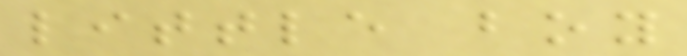little boy
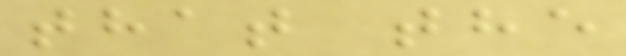that the
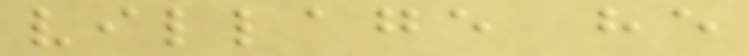village he
